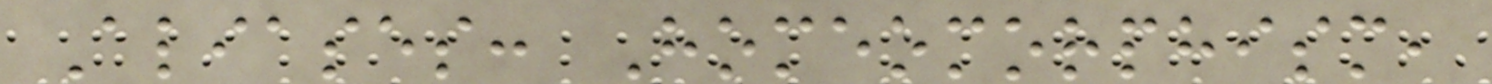Aliases: Homeomorphism,
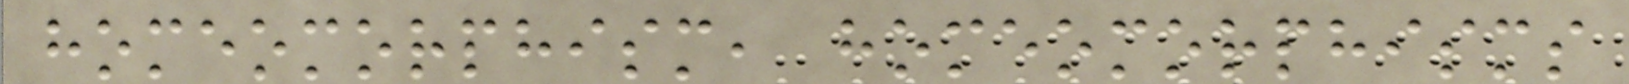homeomorphism, homeomorphisms
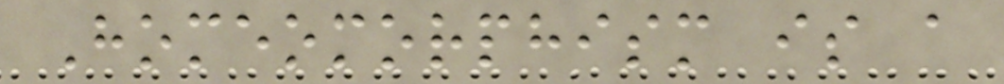Homeomorphism is a
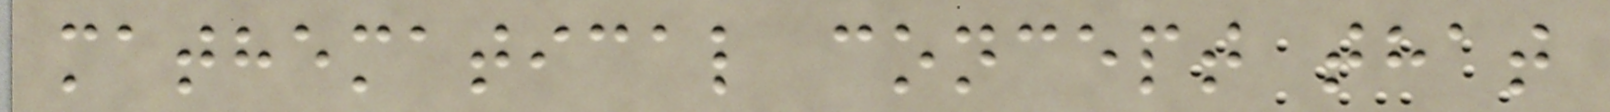mathematical concept that
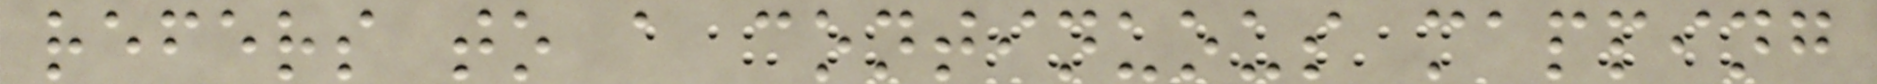refers to a continuous mapping
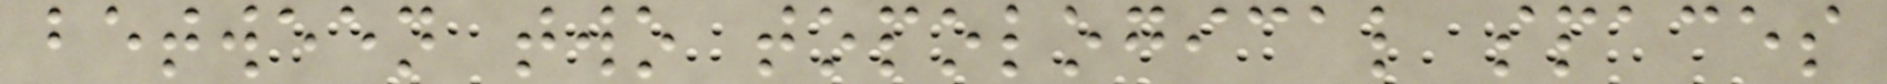between two topological spaces
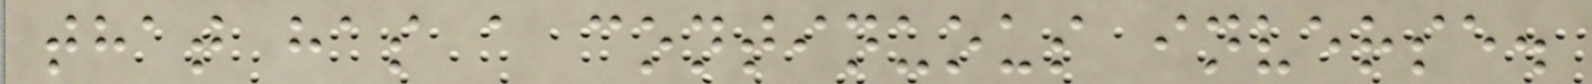that has a continuous inverse.
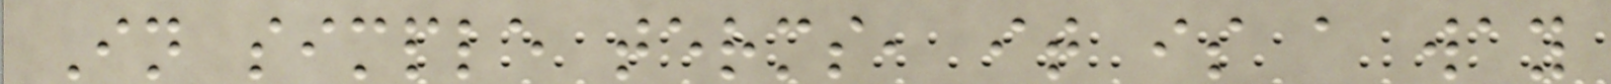In simple terms, it is a way
